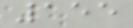155
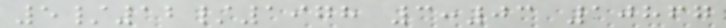5/12/1978 3:03 10867
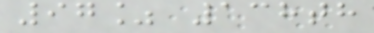97% 138th
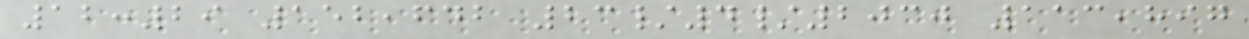12:29 152,642 23/4/2030 113,897
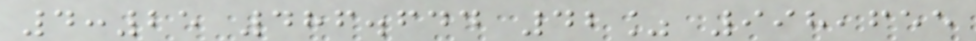4:25 486.644 42% 998,655
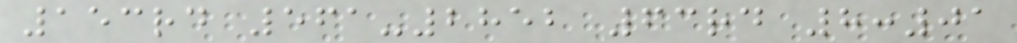153rd 561-2852 63rd 8:01
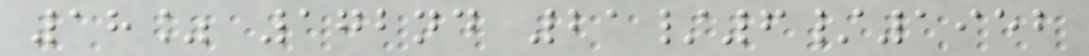18% 172nd 21/6/1952
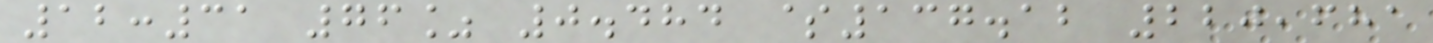12:31 76% 0.484 $137.12 220,681
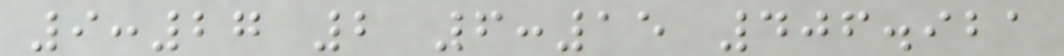9:27 2 6:15 406.921
